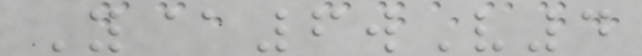Y@6wV4
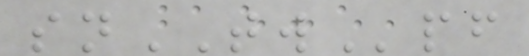snTWpf
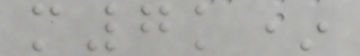m7k*
